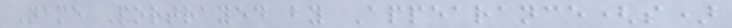Name Portrayed by Appearance(s)
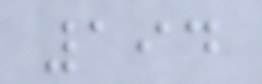194
